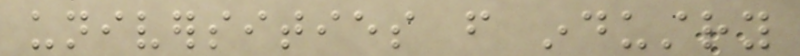universities from industry
